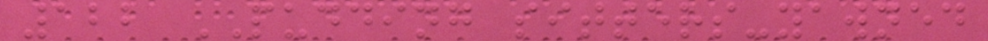122 PUDDING sitters-yawned
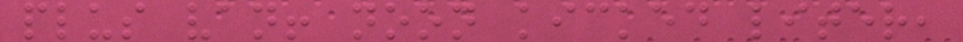plus van! noon kicked liter,
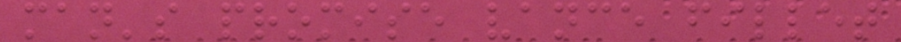man's promise vance fillet
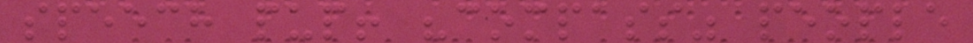speech pup! "compass" people
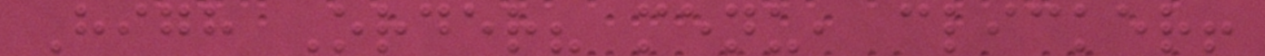High Order? menu, clicker!
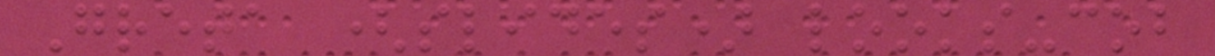Greta (slides) looks-cob
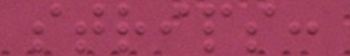strips:
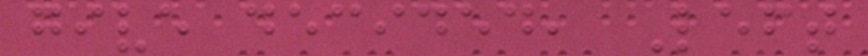give decided, Left
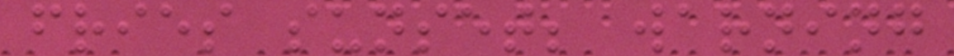fries sunset; warning
